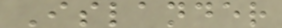Islander
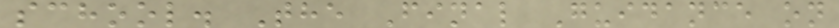school. The Final Guidance on
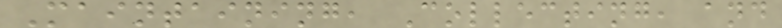Maintaining, Collecting, and
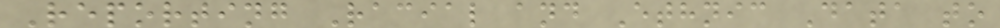Reporting Racial and Ethnic Data to
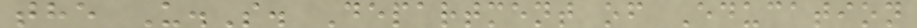the U.S. Department of Education
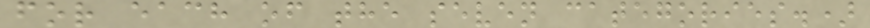for each of the seven categories.)
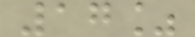17%
